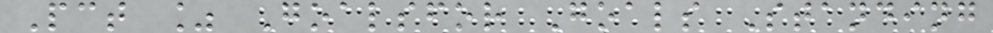Pct % Goalsfor Goals Standing
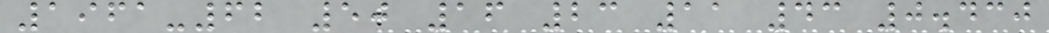1961-62 50 16 23 11 43 0.430
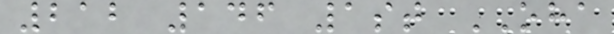212 146 1st OHA
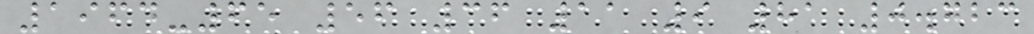1964-65 56 36 11 9 81 0.723
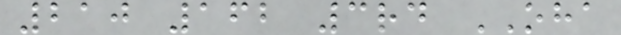210 162 3rd OHA
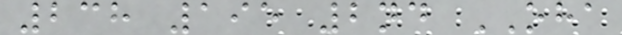238 195 2nd OHA
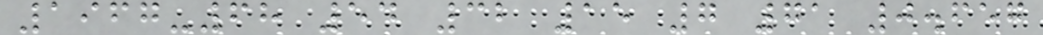1967-68 54 32 15 7 71 0.657
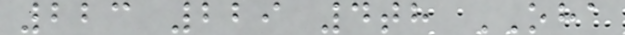223 229 4th OHA
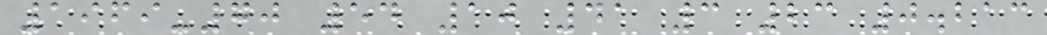1969-70 54 10 41 3 23 0.213
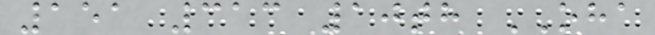151 313 10th OHA
